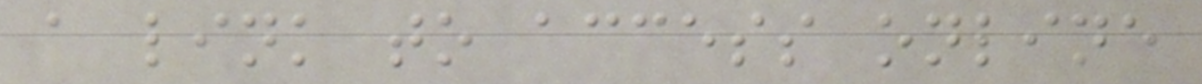a link to access online
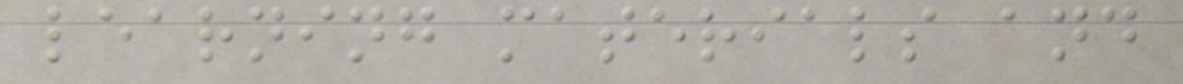learning materials and
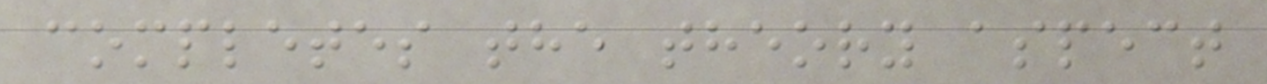completes the theory aspect
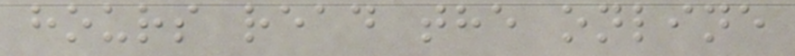hours read the online
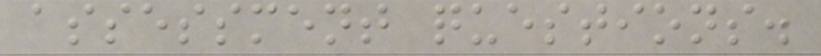assessment questions.
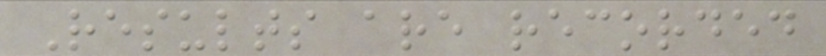Results are recorded
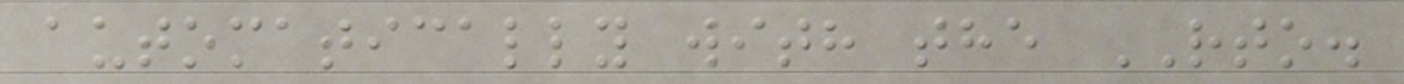automatically with the RTO.
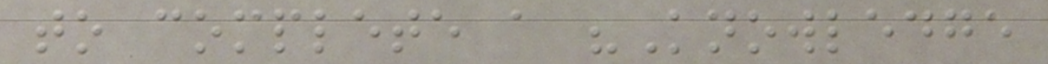to complete a "Knowledge
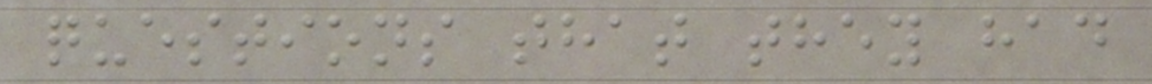questions that they had
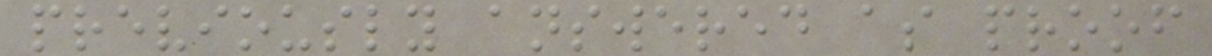previously answered as proof
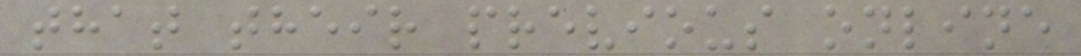that their previous online
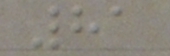81
